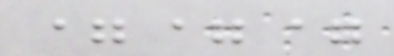===
